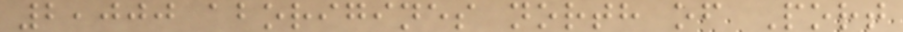2,000 aborigines north of Port
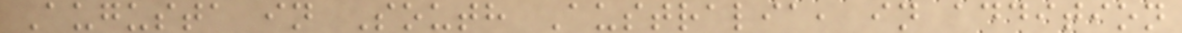Augusta in South Australia, in addition
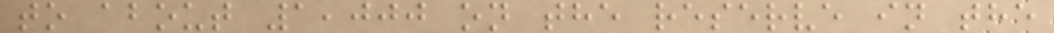to about 1,000 on the reserve in the
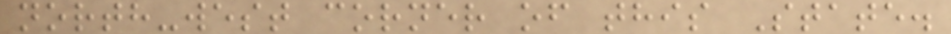north-west corner of this State.
